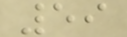59
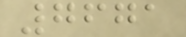7671
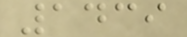1439
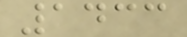1433
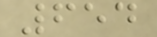654
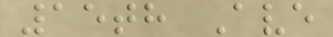15th Ave
